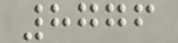8776
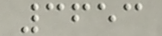3653
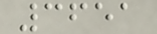3651
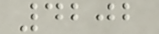4202
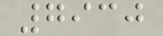7930
